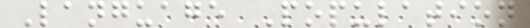Language Population
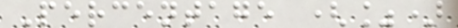Percentage (%)
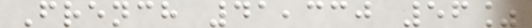French 41,330 56%
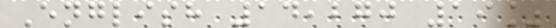English 14,270 19%
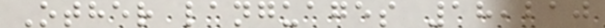Other languages 18,210
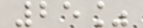25%
